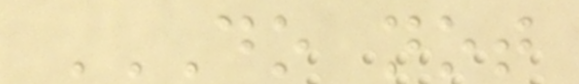DO NOT
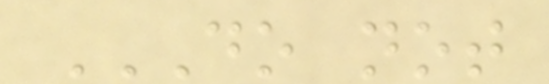DO NOT
